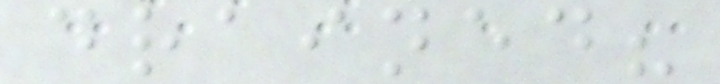drained?
